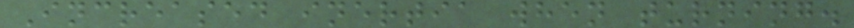Increased inertia when turning.
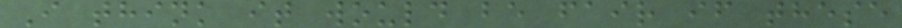I think it would be fair if these
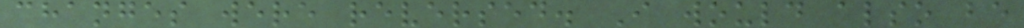changes were reversed. I would also be
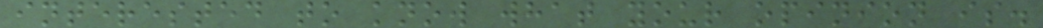interested to know what your opinion is.
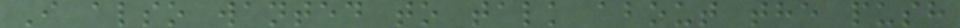I also wanted to talk about the push
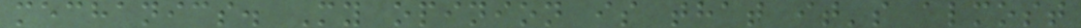mechanics. My opinion is that it's almost
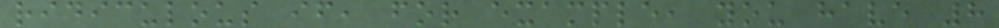ridiculous if, for example, you have 8
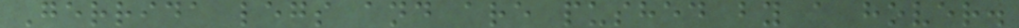Gerrida legs and are pushed by a hover.
